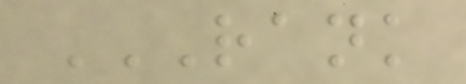RANK
